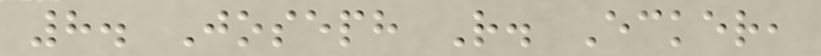8. Joseph R. Ecker,
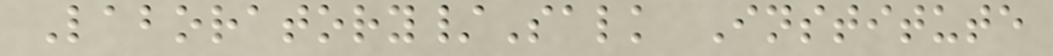Laboratory/Salk Institute
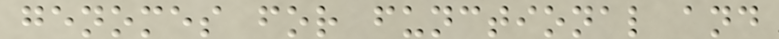genomes for functional and
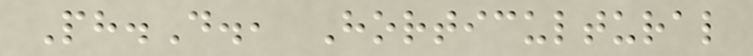Ph.D., Horticultural
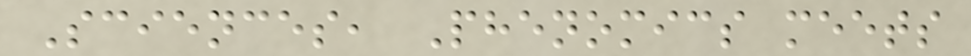Sciences, Phenomics meets
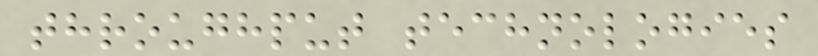throughput technologies
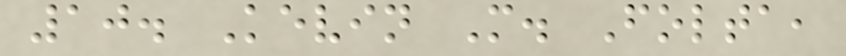10. Kevin M. Folta,
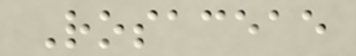Rosaceae
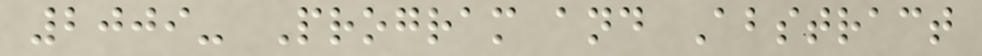2009- Program and Abstract
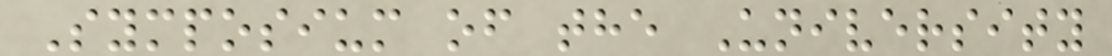Symposium of the University
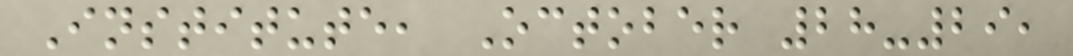Institute, October 28-29,
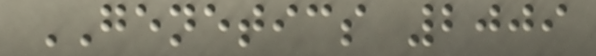GENETICS 2009
